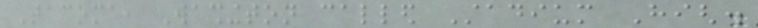Tacoma, Washington called Stadium High.
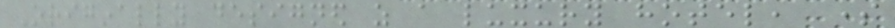Originally designed as a luxury hotel, some
